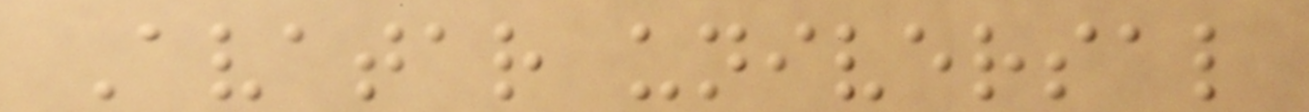Avatar universal
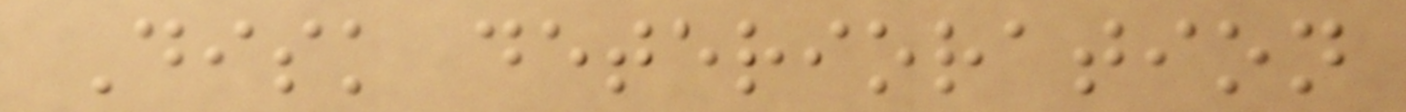Disk deterioration
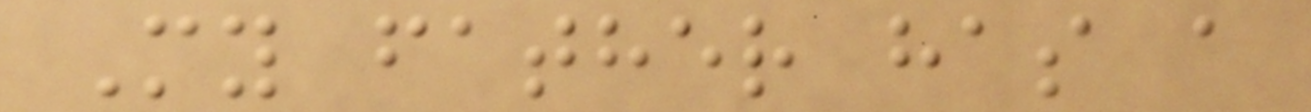My father has a
